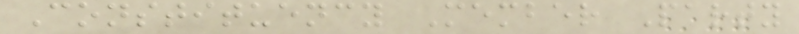Constituency Member Party
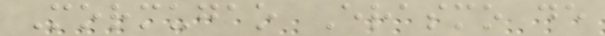Mormugao Erasmo de
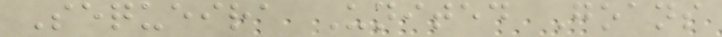Sequeira United Goans
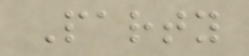Party
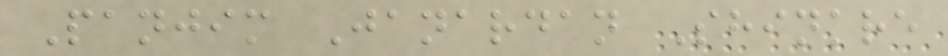Panjim Janardan Shinkre
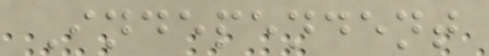Independent
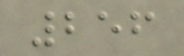256
